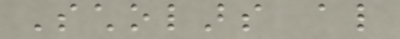Scholars also
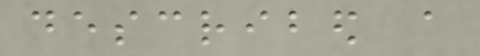described a
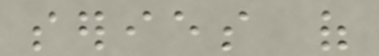series of
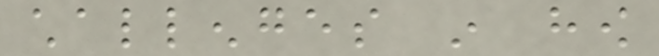challenges in how
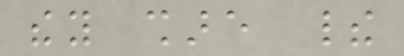they share their
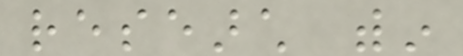research within
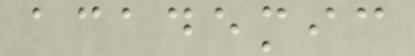academic
